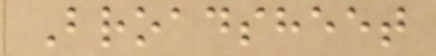Broadsheet
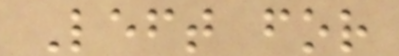Left for
